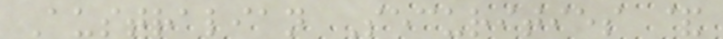Australian Securities &
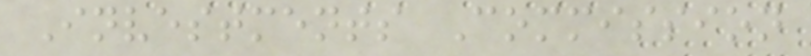Investments Commission
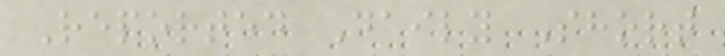Reported Daily Short
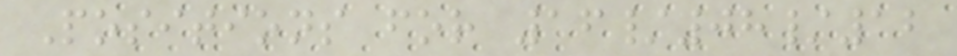Positions for 16/08/12
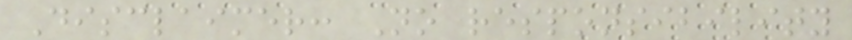Disclaimer: No responsibility
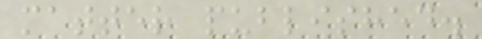matter published.
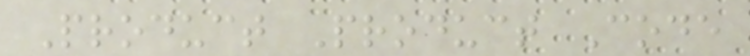Product Product Code
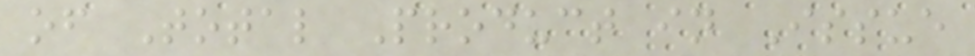of Total Product in Issue
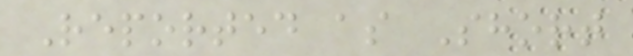Reported as Short
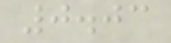0.03
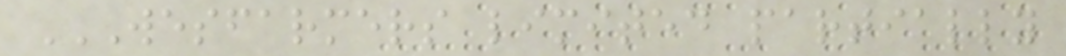WESFARMERS LIMITED PARTIALLY
